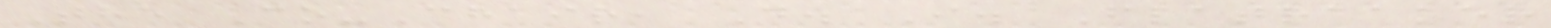The Co-Chair, D. I. Flatraaker
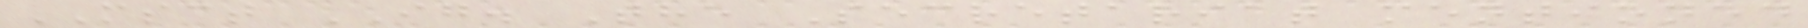MSCT IG. The Secretariat mentioned
